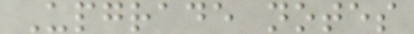Upgrade notes
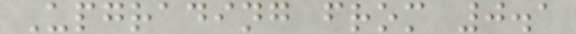Upgrading from 0.1
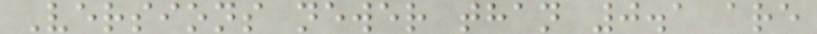Versions newer than 0.1 are
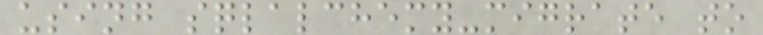using sqlalchemy-migrate to
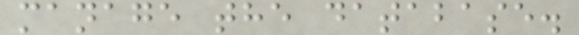manage the database.
